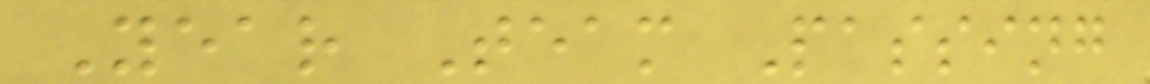Year Team Passing
